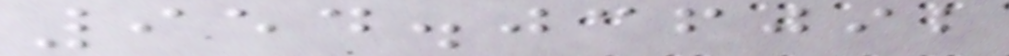954.036092
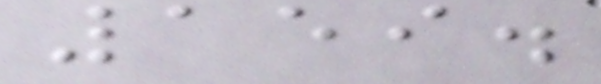159.
